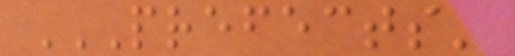PREFECTS'
